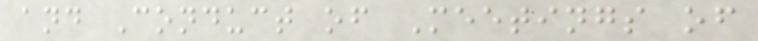and Conduct of Meetings of
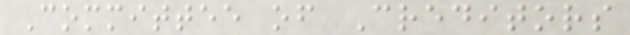Committee of Creditors
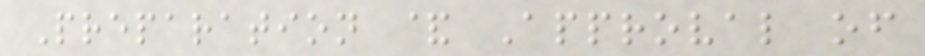Preparation & Approval of
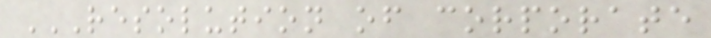RESOLUTION OF CORPORATE
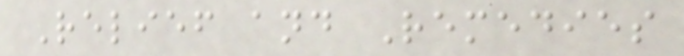Relief and Remedies
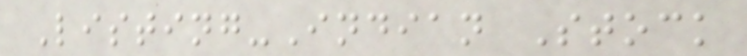Listing-Indian Stock
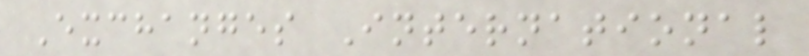Exchanges International
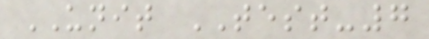UNIT TEST-7
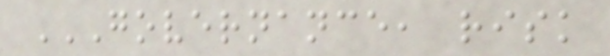GOVERNANCE, RISK
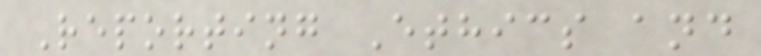Reporting Ethics and
